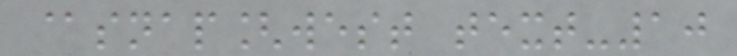@snap[west text-10
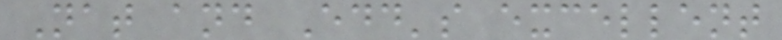Nat and Edd's excellent
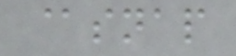@snap
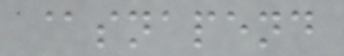@snapend
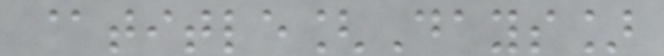@title[Days]
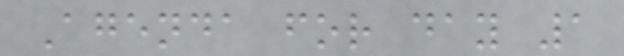Agenda for day 1
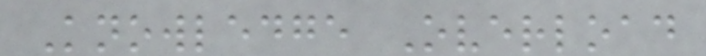Knowledge Overload
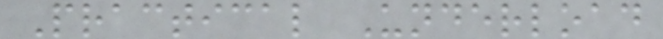Practical Underload
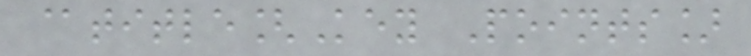@title[Key Points]
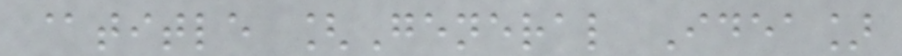@title [General Idea]
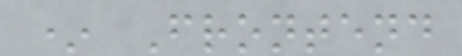* Frontend
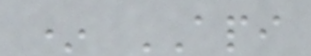* API
